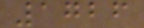1726
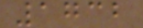1732
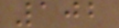102
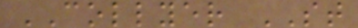COLLYER ST
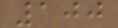100
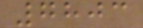7803
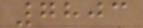7803
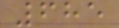685
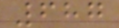687
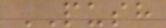PUSH
